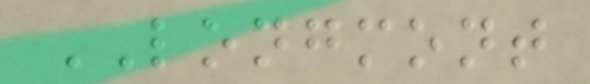LONGMONT
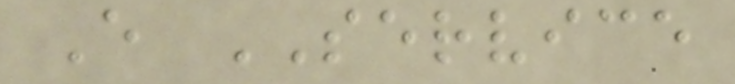E SERVICE
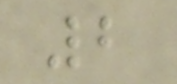2
